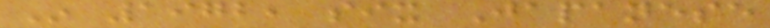In 1972, six Japanese
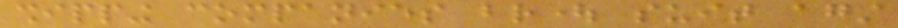shipping companies brought suit against
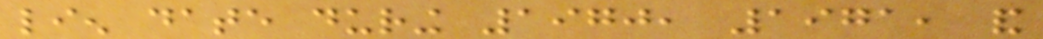lien date during 1970, 1971, and
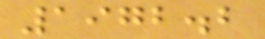1972.2
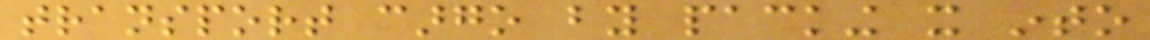transport cargo by packing it into
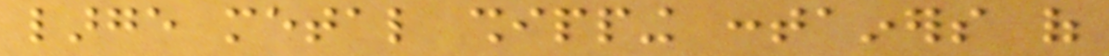large metal shipping containers of
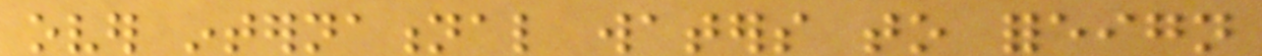over international waters to foreign
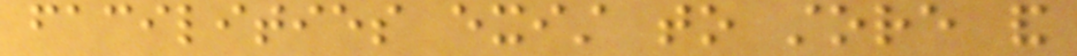facilities exist to store and
